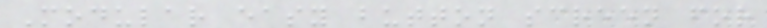Modular easy button screen for
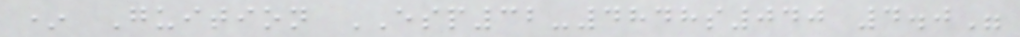* Guition ESP32-4848s040 4.0"
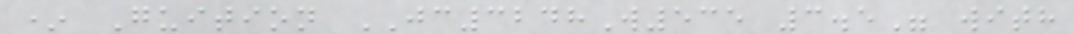* Guition JC3248W535 3.5" with
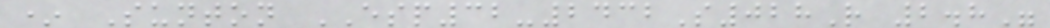* Sunton ESP32-2432S028R 2.8"
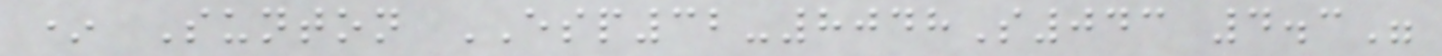* Sunton ESP32-8048S043 4.3"
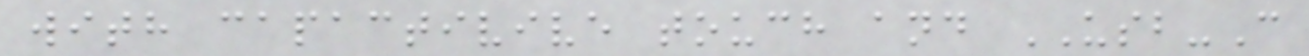with capactivive touch and USB-C
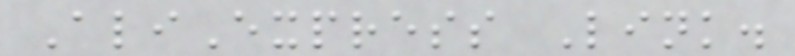AliExpress Link.
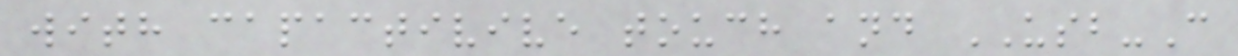with capactivive touch and USB-C
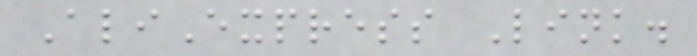AliExpress Link.
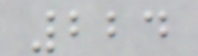224
